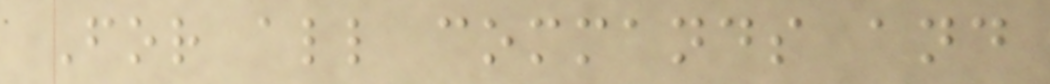For all commands and
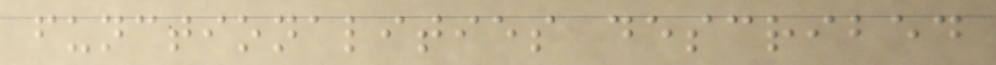functionalities described
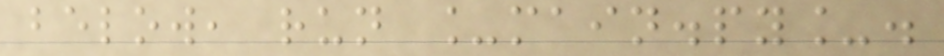below, run _main.py_.
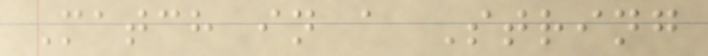Match in a String
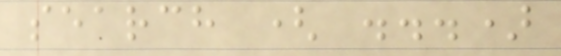search ( ...)
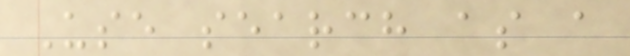Use search as a
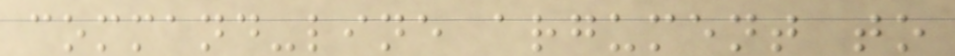command-line argument to
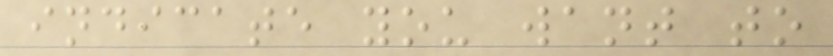indicate you want to
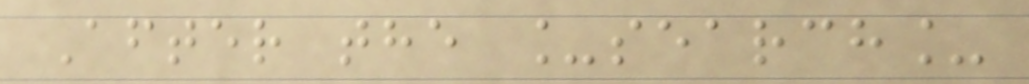After the _search_
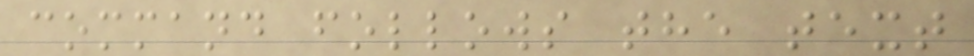command follows the text
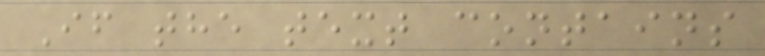If the text contains
